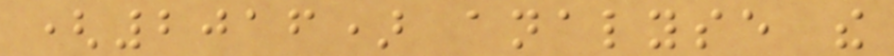(2016) analyse the
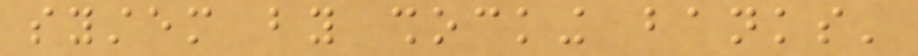system by shocking banks'
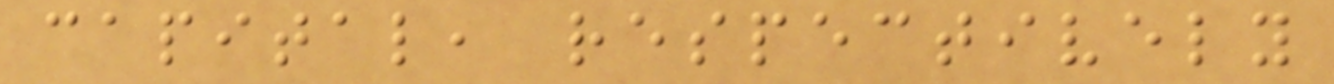capital, respectively
